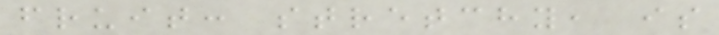fruit: stretchy, is
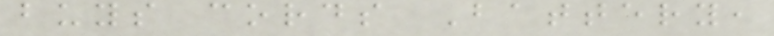buys cords Battery,
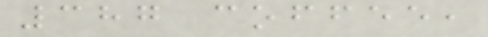387 coffee,
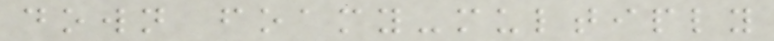down foamy-multiply
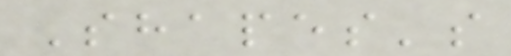Shapes's
